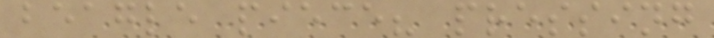beagle piece? pressing
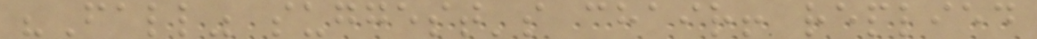"Fall" suggest's chair! replied
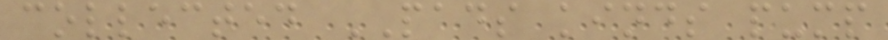collected PADS kinds pump
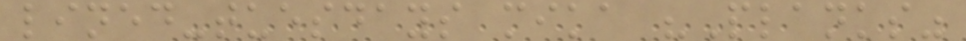lined-tuesdays mika "Planks"
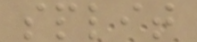split
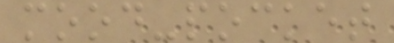mood-pocket
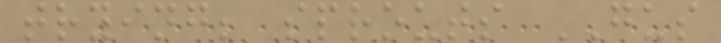trying; sprouts GUS
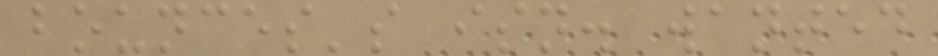bounces's isn. wanted
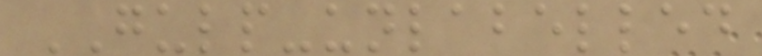GULP-unlabelled
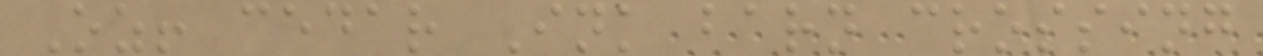Oz! cedar Ink barn crossing
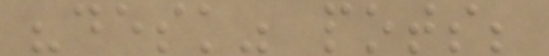"desk" pots;
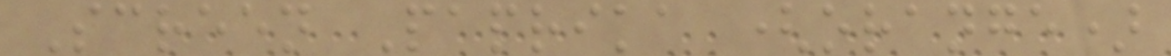Screen Paprika (orange)
